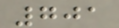701
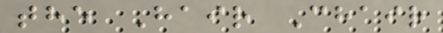the Hair Chair
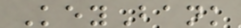KeyBank
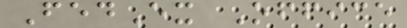FedEx Office
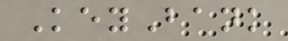KeyBank
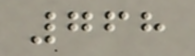768
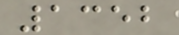1352
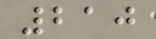210
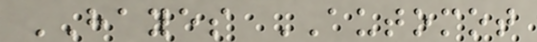HAYES AUTOMOT
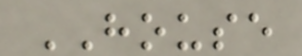HOUSE
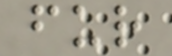fur
